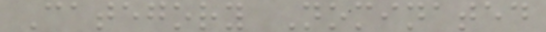Category Nominated
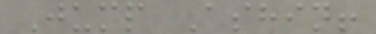Jump Ashin!
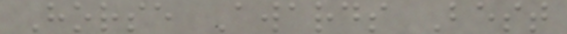Horse Awards Best
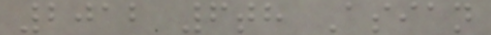2012 6th Asian
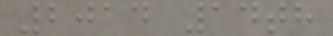2014 14th
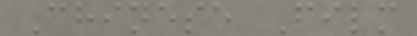Chinese Film
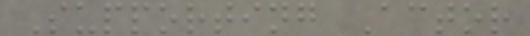Supporting Actor
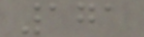171
